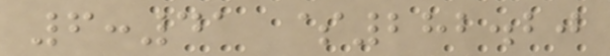6:41 $282.20
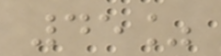45%
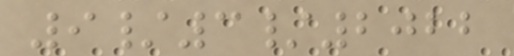9/3/2022
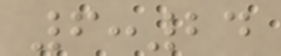6:24
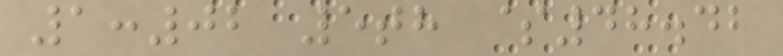1:02 5th $48.42
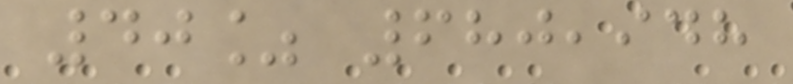40% 680,948
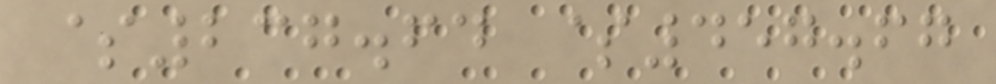$237.64 $457.67
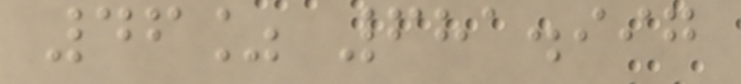46% 681.997
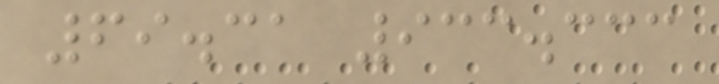69.31 933.333
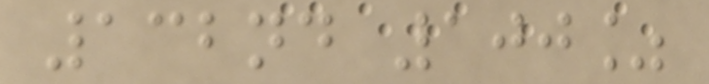132nd 100%
